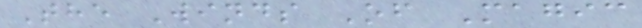The Winds Of Magic
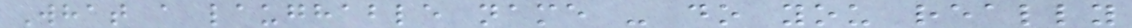What a laughable name - do you really
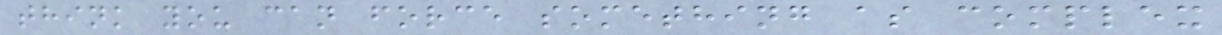think you can force something as complex
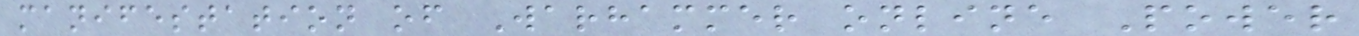manifestation of Warhammer online Power
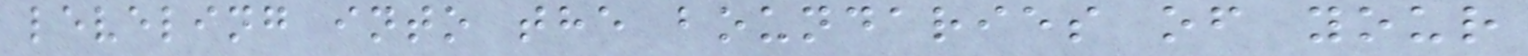leveling into the boundaries of your
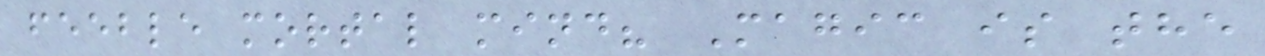feeble mortal mind? Magic is the
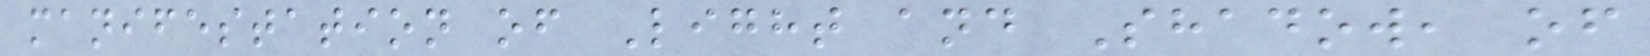manifestation of Light and Shadow, of
